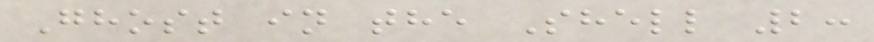Ghost in the Shell 2:
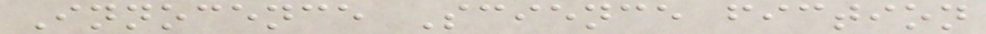Innocence Science fiction
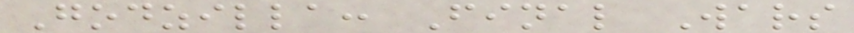Godzilla: Final Wars
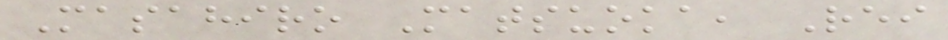Masahiro Matsuoka, Rei
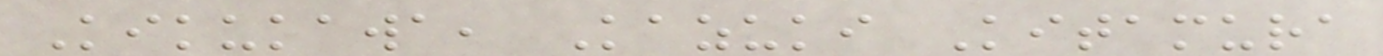Kikukawa, Kazuki Kitamura
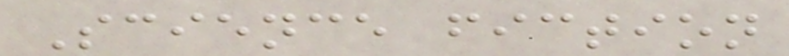Science fiction
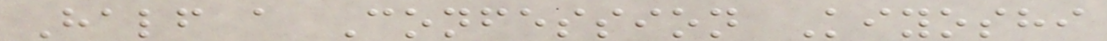Half a Confession Kiyoshi
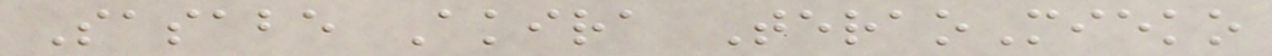Sasabe Akira TeraoMieko
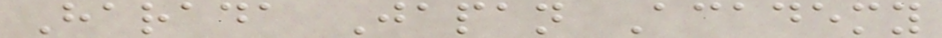Harada Japan Academy
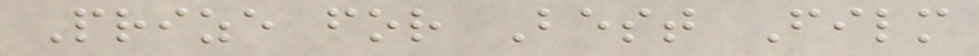Prize for Best Film
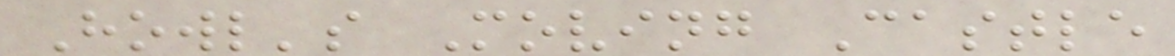Howl's Moving Castle
